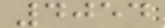4054
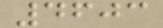4603
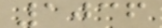1036
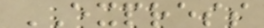EXPRESS
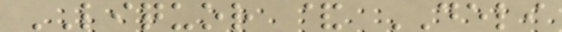LIQUOR & DELI
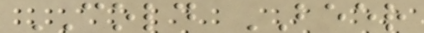COLD BEER
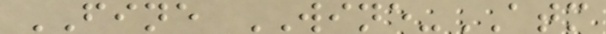FINE WINE-ATM
